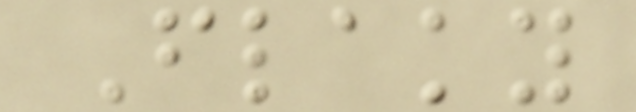Flaky
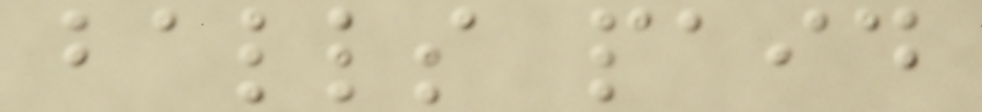balls paid
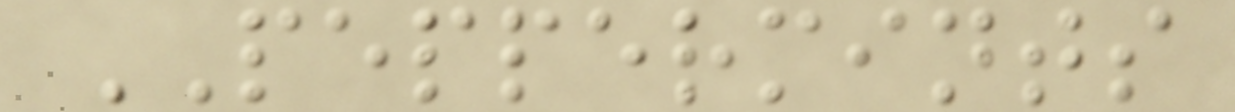PEPPERMINTS
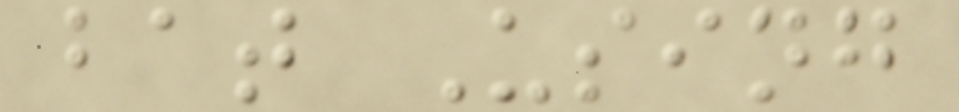bat Using
